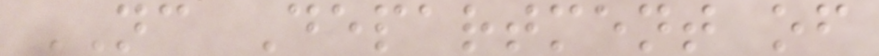NC Department of
